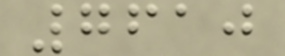7610
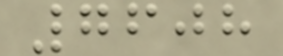7608
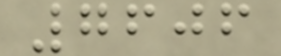7606
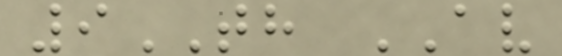9TH AV
